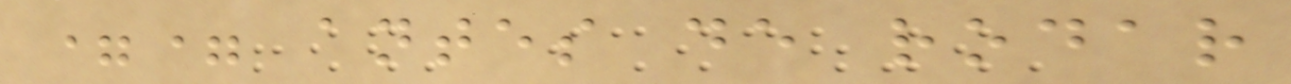== antes de rodar
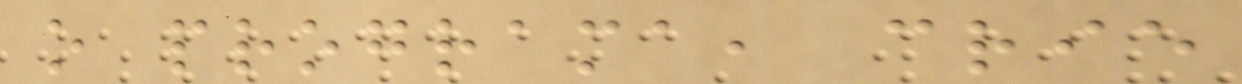o programa, crie
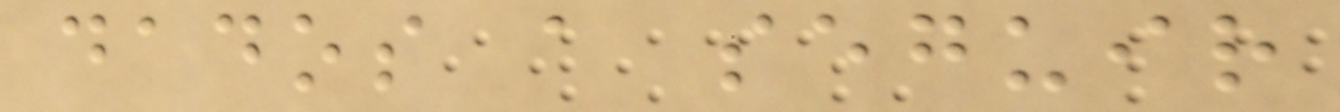dados a seguir
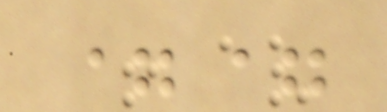==
